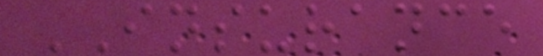INSURANCE
